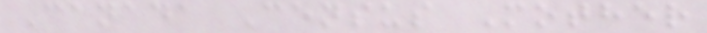Canada Census Mother
